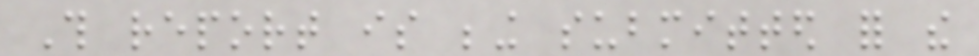This report is being submitted for the
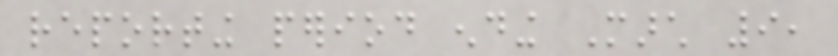reporting period ending March 9,
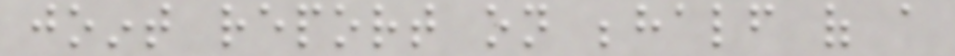joint report on behalf of a
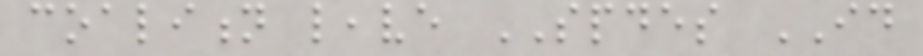coalition leave SPDES ID
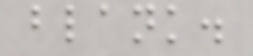blank.
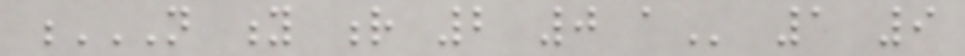N Y R 2 0 A 1 9
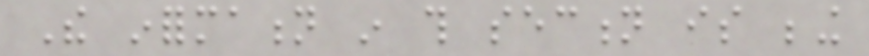The information in this section is being
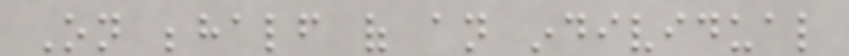On behalf of an individual
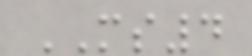MS4
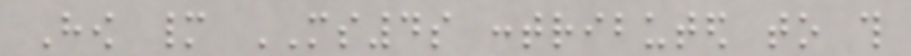How many MS4s contributed to this
